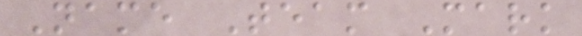Name Team Mark
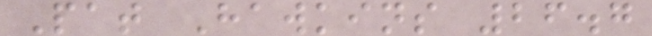Pat Hawkins 26.7
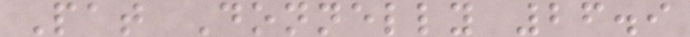Pat Donnelly 26.9
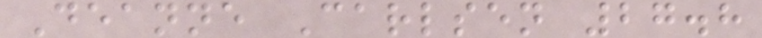Deanne Carlsen 27.8
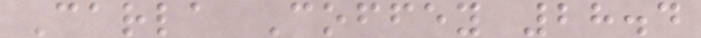Carla Coffey 28.4
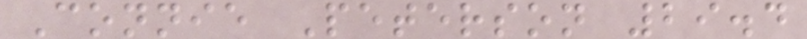Connie Peterson 29.4
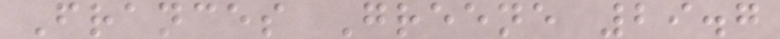Frances Greene 29.7
